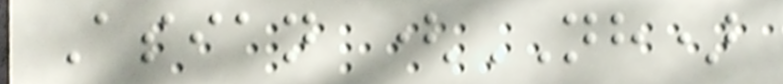Asian (NH)
